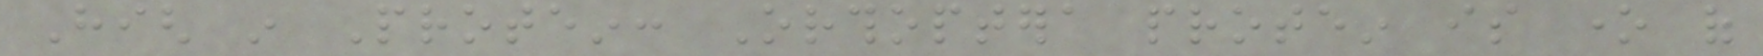High in Protein: Orthoptera protein is one of
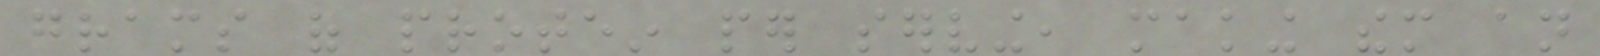grams of protein per serving, making them an
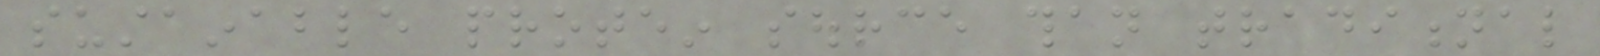sustainable protein source than traditional
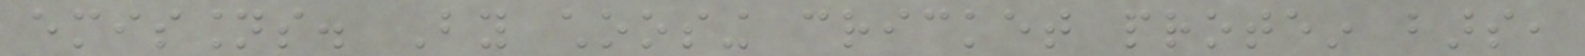emissions. By choosing cricket protein bars,
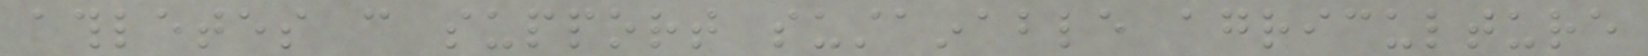athletes can support sustainable agriculture
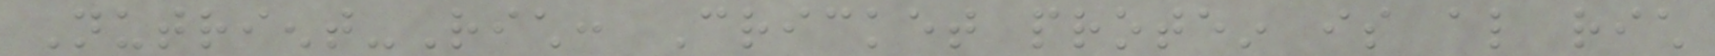Nutrient-Rich: Cricket protein is also rich
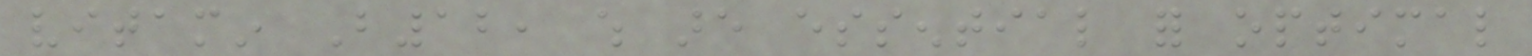vitamin B12, which are essential for optimal
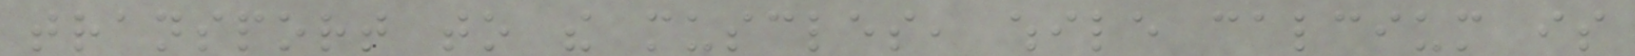transport to the muscles, while calcium is
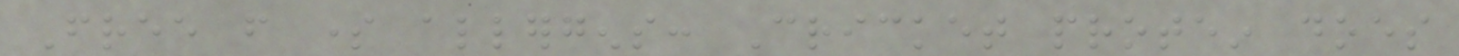Free from some allergens: Cricket protein does
